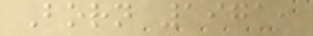Born 1971,
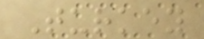Turkey
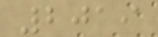2019
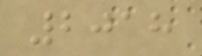2018
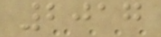2017
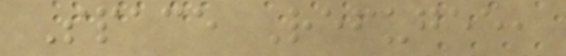Space Refugee,
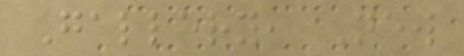Gallery, New
